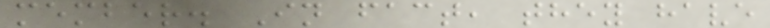member. In fact, they have
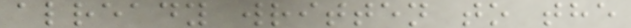already written to the
